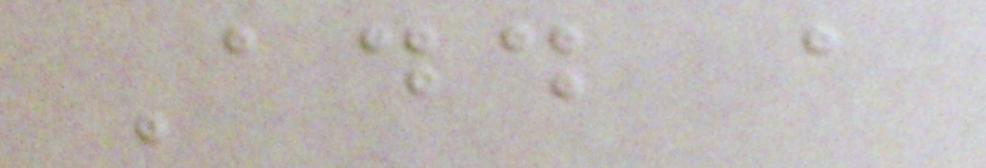Add a
